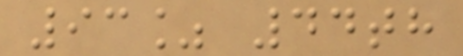93% 44th
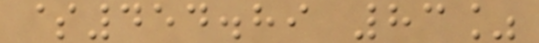$454.89 83%
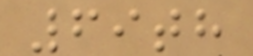69th
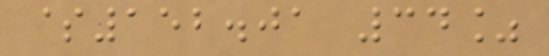$152.01 34%
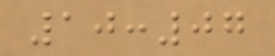10:07
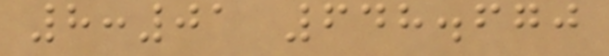8:01 648.670
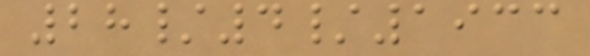28/4/1933
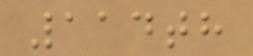114th
